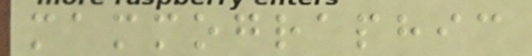mammographic
